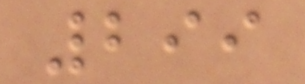299
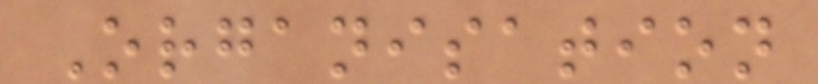Organisation
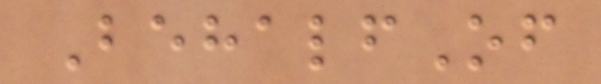BehalfOf
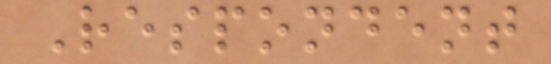Respondent
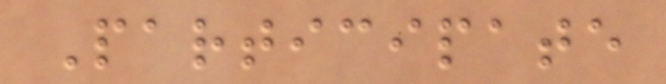Participate
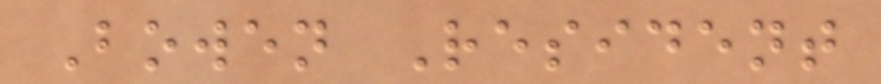Bowen Resident
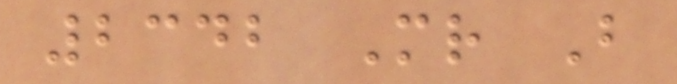2342 Mr B
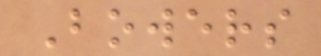Bowers
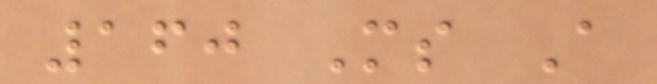160 Ms A
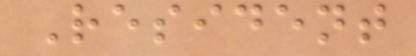Resident
